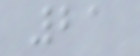21
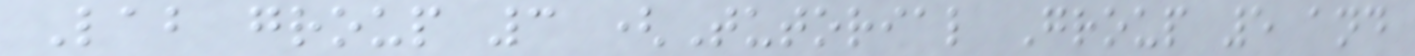Lab group 3 (Tutorial Group 5 and
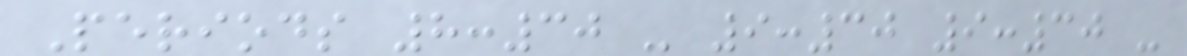Periods 8:30 - 9:30 9:30 -
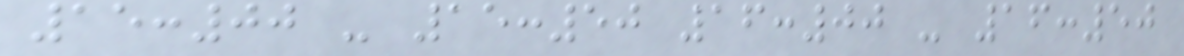15:00 - 15:50 16:00 - 16:50
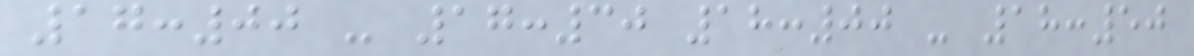17:00 - 17:30 18:00 - 18:50
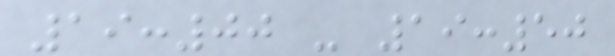19:00 - 19:50
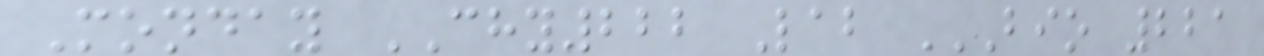Monday CHY222 Lab BIO 221
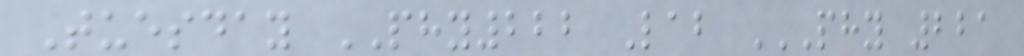Tuesday PHY222 Lab PHY 221
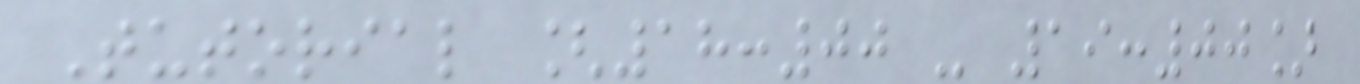Tutorial [18:00 - 19:00]
